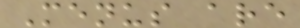Menus are
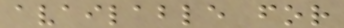available for
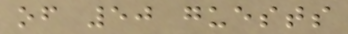of 50 guests
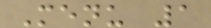Menu 1
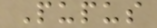Pupus
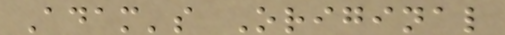Adam's Original
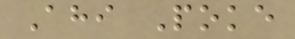Ahi Poke
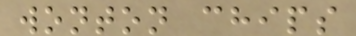wonton chips
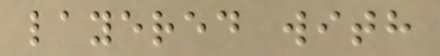layered with
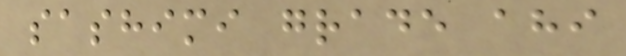sashimi grade ahi
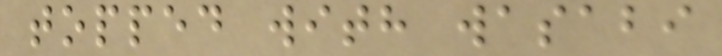topped with wasabi
